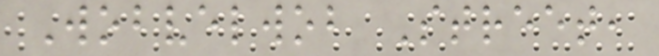Wobvelwob Street,
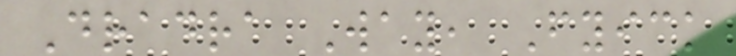Dradra Way, Fyick
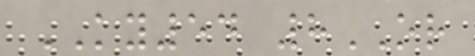KY54 8OR
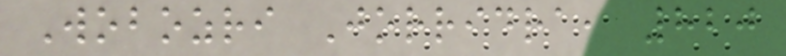Wobozri Jorridra, 820
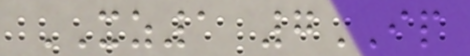XZ1 7IP
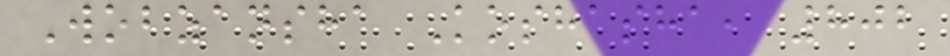Wobzansha Koshasha, 802
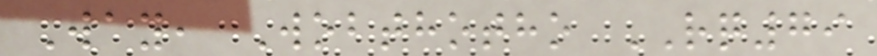Way, Wobthotho RQ79
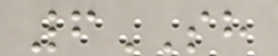6SH
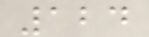124
